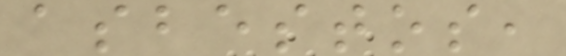asbestos,
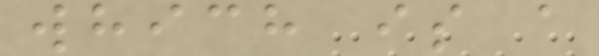which is a
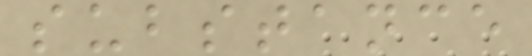substance
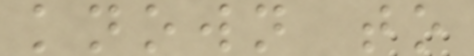known to
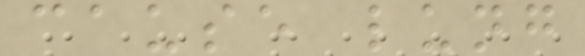cause lung
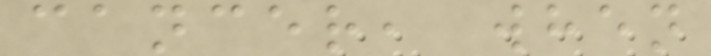cancer, when
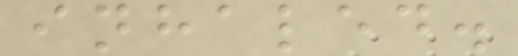inhaled.
